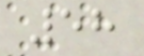58
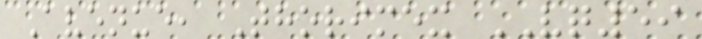Avenue, Thorimex VQ59
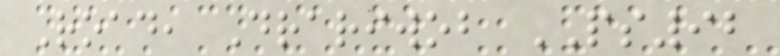Road, Drariwob PS92
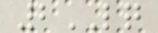2LQ
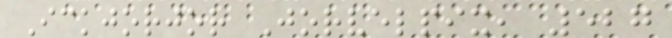Ickjorjor Jorvelpix, 527
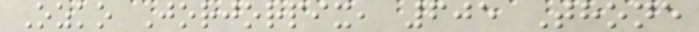Ozko Jorjorpix, 605 Thone
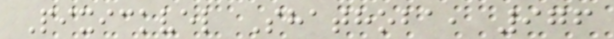Pixickvel Shathoba, 976
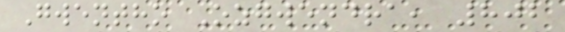Gwentho Ozgwendra, 802
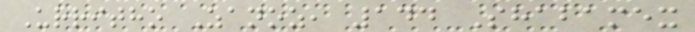Urritho Zanoz, 144 Shabamex
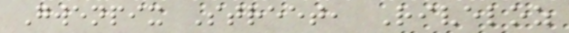Gwenpix Street, Riveloz
